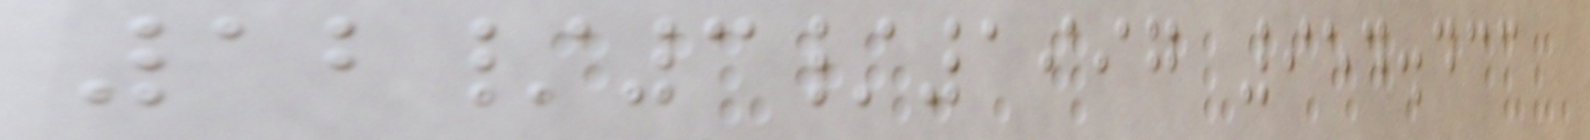12/3/1997 954.433
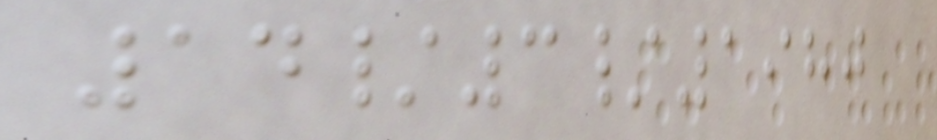14/3/1980
